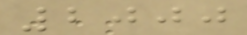2000
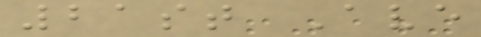21st Ave
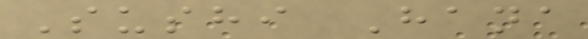Sushi Hana
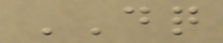DQ
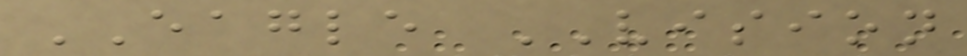EAGLE VISION
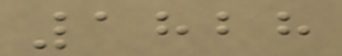1828
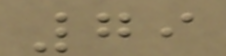79
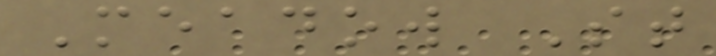Meadow St
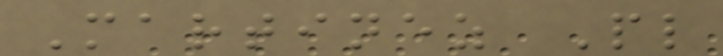Martinez Pl
